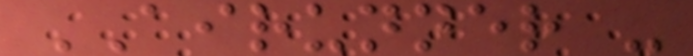AIRUNNER -
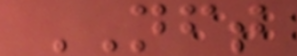NFT
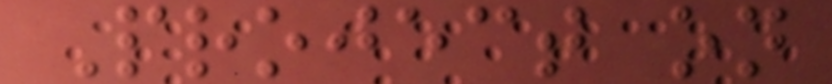Project on
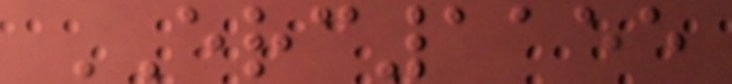ERC1155
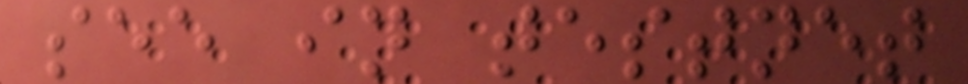see in testnet
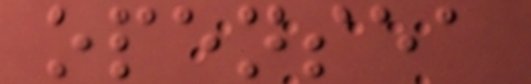opensea
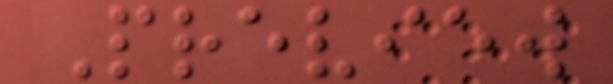Preview
